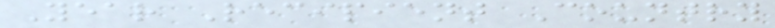Year Recipient Country
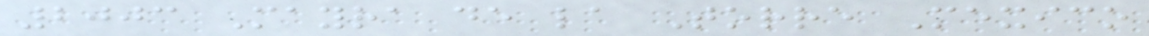2003 Mayra de la Torre Mexico
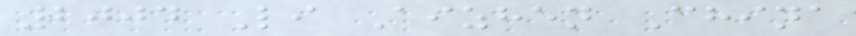2004 Li Aizhen China
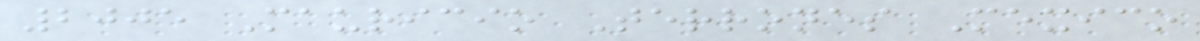2005 Mauricio Terrones Mexico
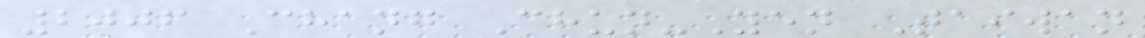2006 Chang Chun-Yen Taiwan
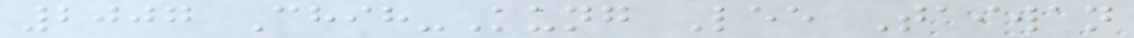2007 Chih-Kung Lee Taiwan
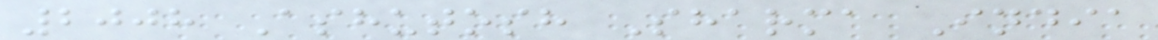2008 Ashutosh Sharma India
